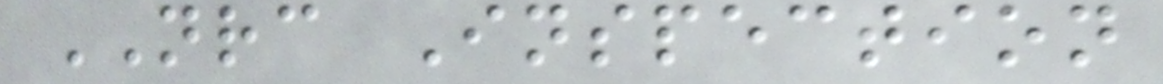NRC Inspection
